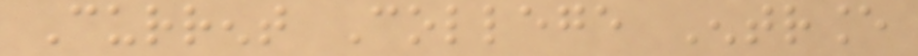Current College Entrance
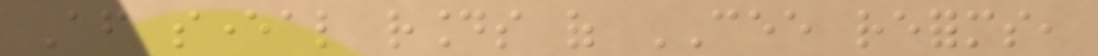After several rounds of CEE reforms,
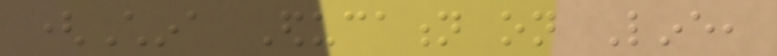(China Education on Line,
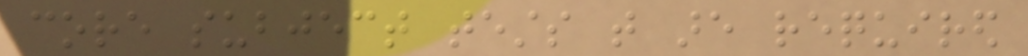core subject tests that are required
